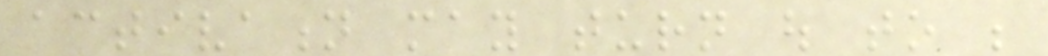activation may turn out to be
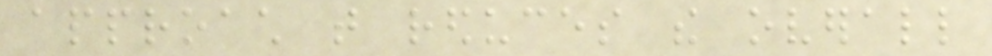approach that reduces the overall
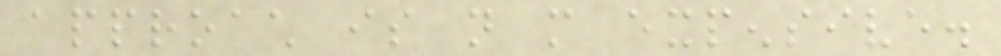approach is not more expensive.
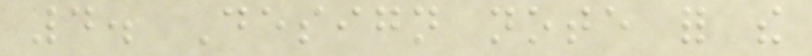4. Design note for the
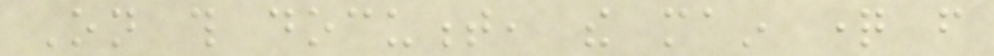On this document, the main question from
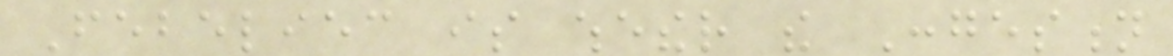Febeliec is whether the Congestion
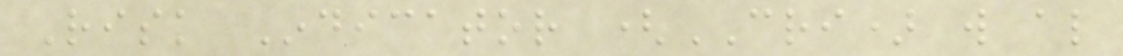Risk Indicator (CRI) will also
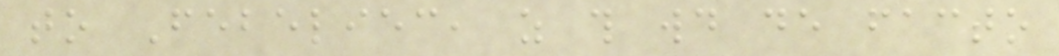to Febeliec, as this would de facto
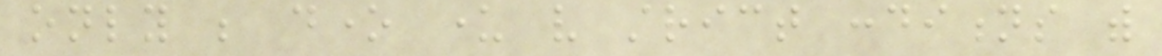only be done under very strict conditions with
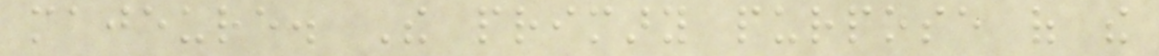majeure. The primary purpose of the
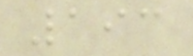193
